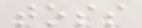toss
